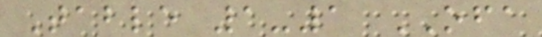Table 1-1 OFA
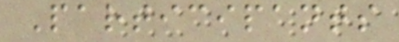Participants
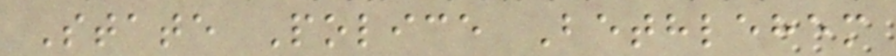State Police Bethlehem
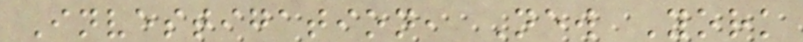Investigation, New York
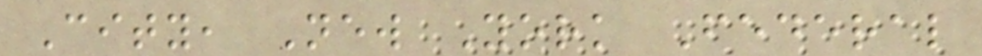City, New York Federal
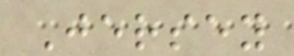Jersey
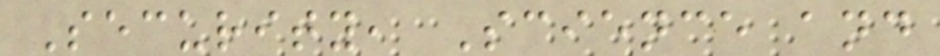Security, Science and
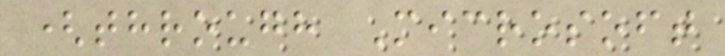(through Microsoft
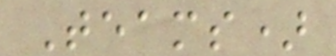Teams)
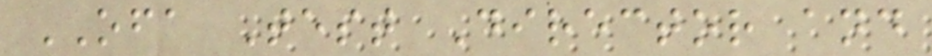OFA Test Director and
